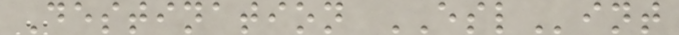Destination ESLint
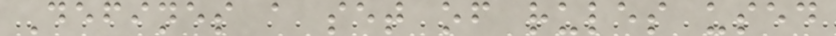Defines a set of rules used
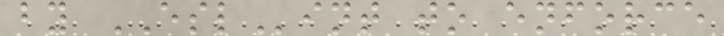by ESLint to enforce
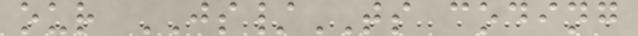our JS/TS coding
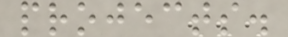projects.
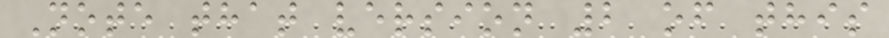Note that version 2 of this
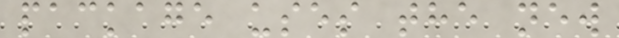package uses the new
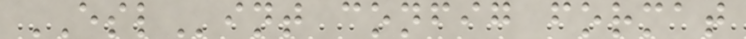ESLint config format
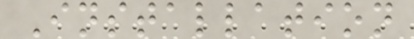Installation
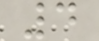4
